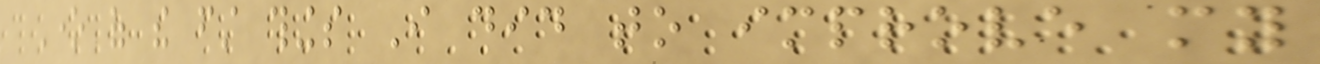One of the first things I did to improve my
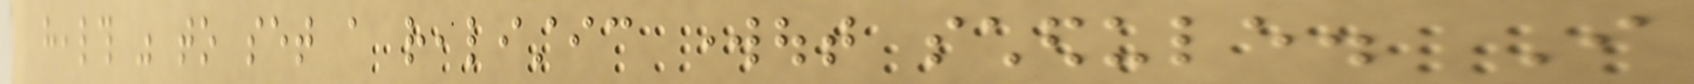health was to set a realistic workout schedule. I
